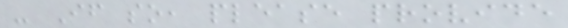- If so, please provide
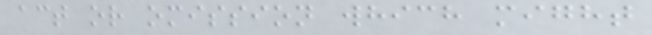act or omission which might
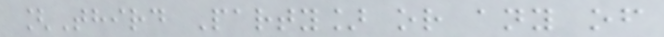[Third Party] or any of
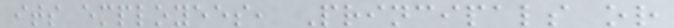its employees, Principals or
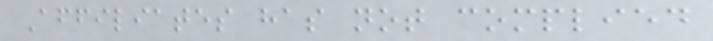Affiliates has not complied
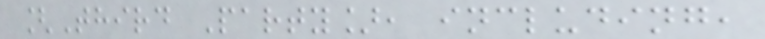[Third Party], including,
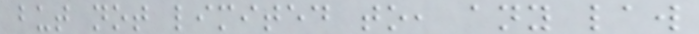but not limited to, any law
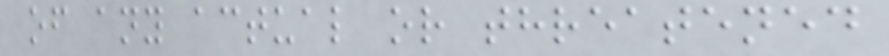of any actual or threatened
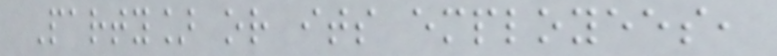Party] or its employees,
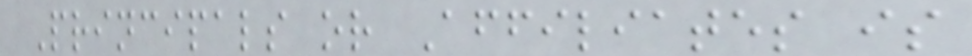Principals or Affiliates is
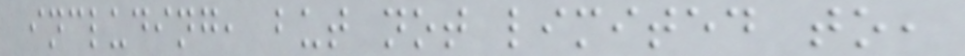including, but not limited to,
